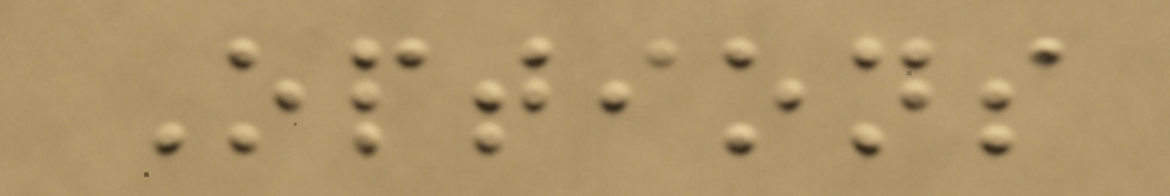Options
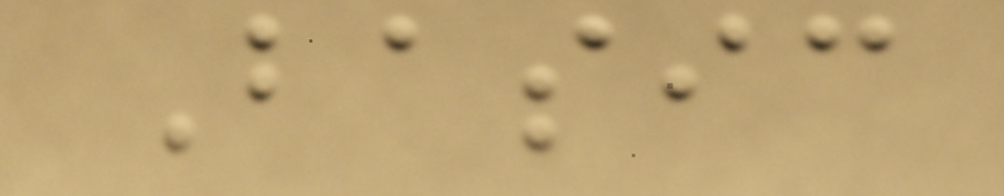Basic
